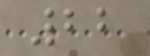22
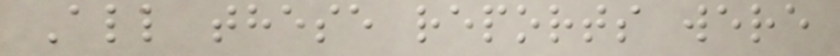All these reports were
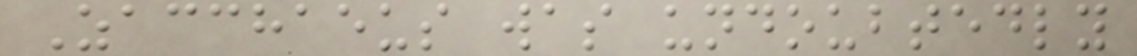Zacchaeus was undoubtedly
